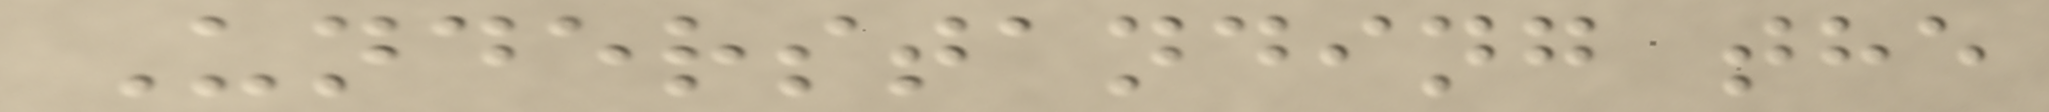Understanding the
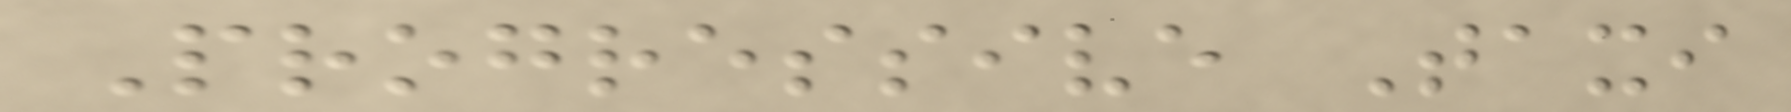Progressive Taxi
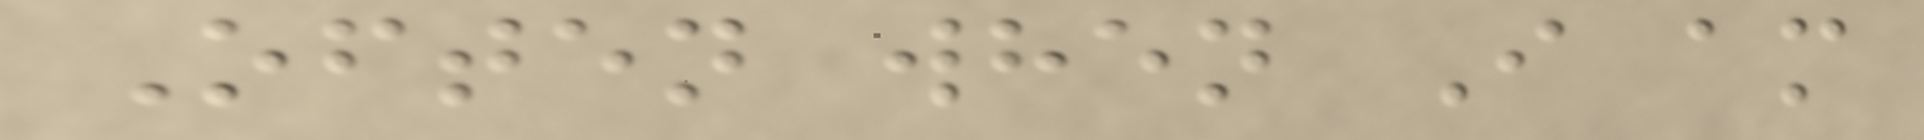Often when I am
